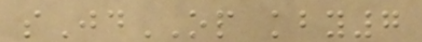sJdOP kby7
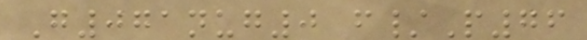G071nug0 f/P76
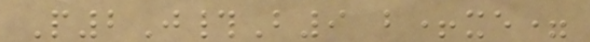P2J#B9 b+xe=
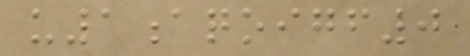u1aqoigf0
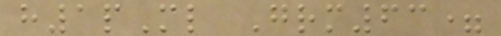h1pMl Grm63=
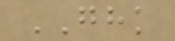GHK
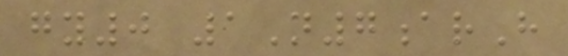gy0 1N7arH
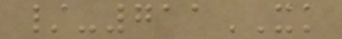/-711XK
